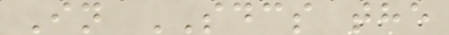In SDCS the
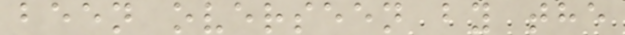been overseen by the
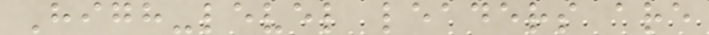High-level leaders are
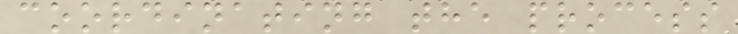coordinating the process
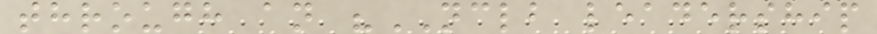through an "NCLB leadership
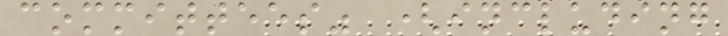committees" (including
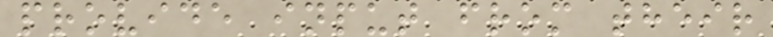provide input from their
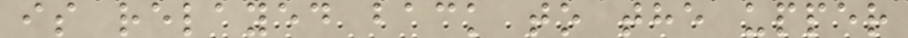is relayed back to the upper
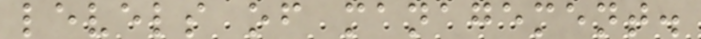levels of management.
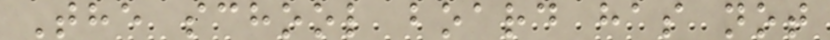The school board has not
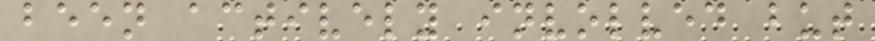been actively involved but
